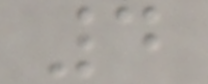4
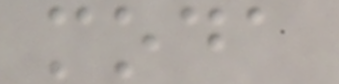moda
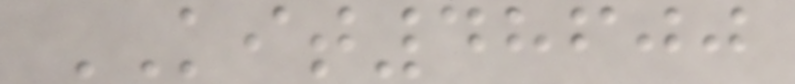KIT48600
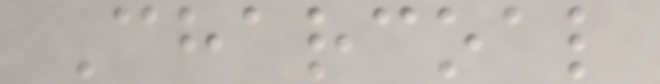Charcoal
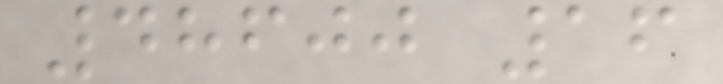48600 16
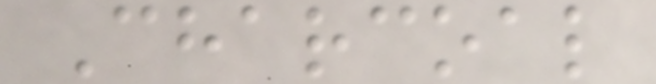Charcoal
